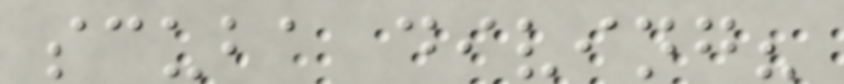scuba diving?
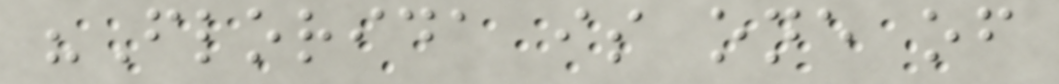"Florida is one of
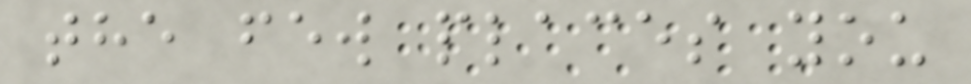the few places you
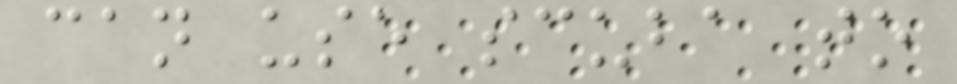can use scuba to
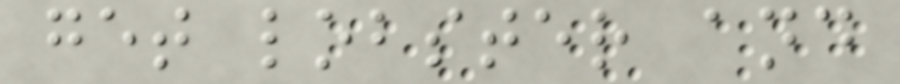get lobster and
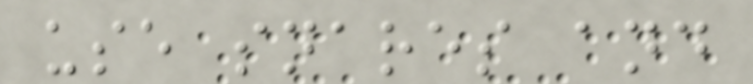use snares and
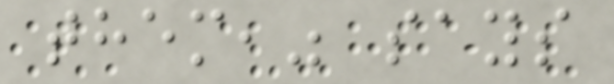them," says
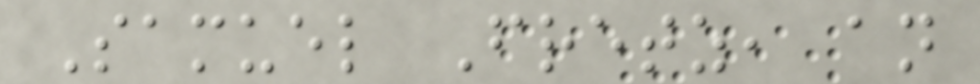Samuel Fretz, an
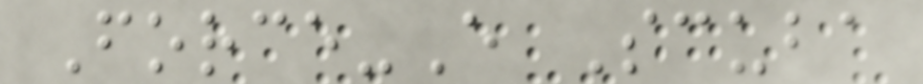Force-E Scuba
